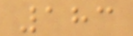183
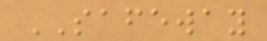SAFEWAY
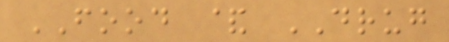FOOD & DRUG
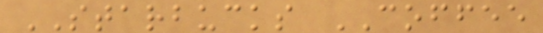STARBUCKS COFFEE
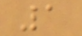1
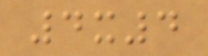4x4
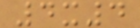4x4
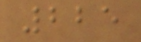225
